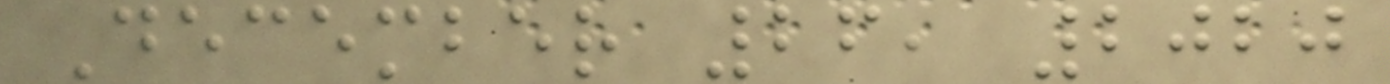December 26, 2020
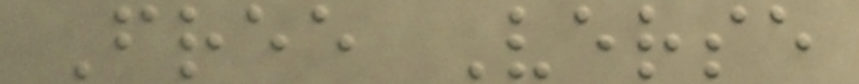Free Verse
